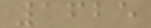1625
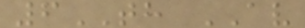6TH AV
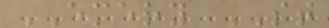EMERY ST
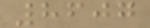8607
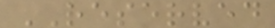RESERVED
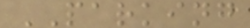PARKING
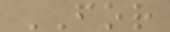FOR
